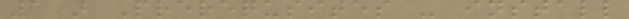1) Prerequsites - install
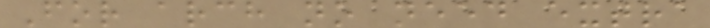For arch no need extra
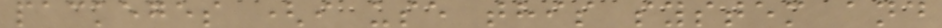packeges (i use this system and
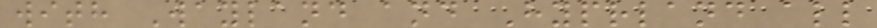with Wayland and Hyprland all
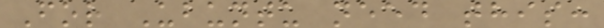For Ubuntu need this:
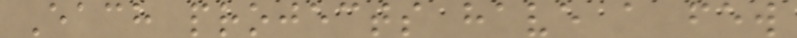Each projects have a few
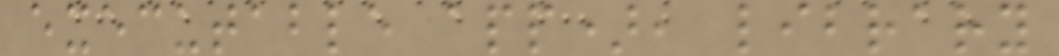executable app), library
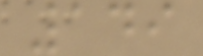149
